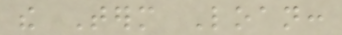the Term Loan:
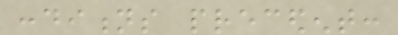conditions precedent:
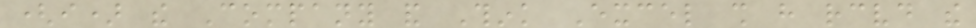(i) the Company and Think Excel shall have received the
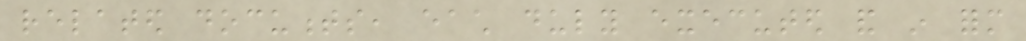related documents, each duly executed and in form
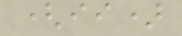(ii)
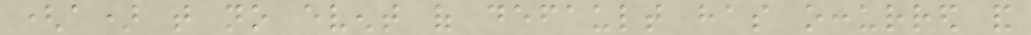(a) that no event of default has occurred and
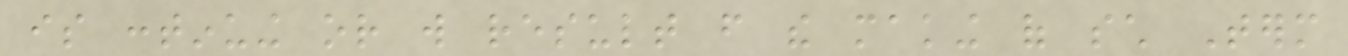is continuing or will result from the making of such Term
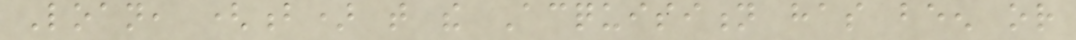Loan, (b) that the Acquisition has been or
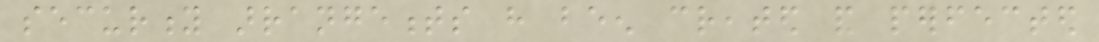security arrangements have been created and perfected
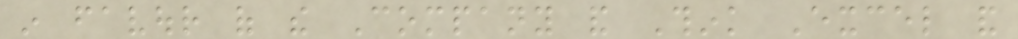in favour of the Company and Think Excel and
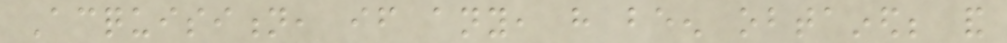Acquisition, if any, have been obtained; and
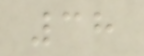38
